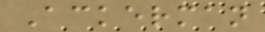Ackerman
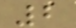2
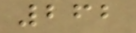262
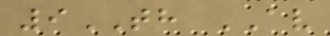9TH AV
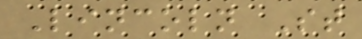Lincoln St
